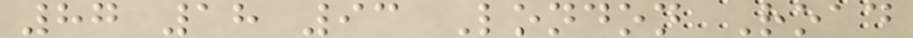87 18 93 London Road
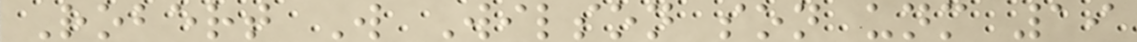Robert W Wilson son unm 19
